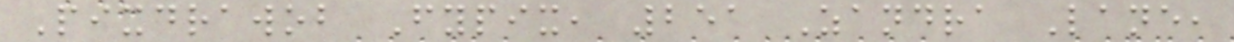Pixdrawob Fypix, 251 Zandra Lane,
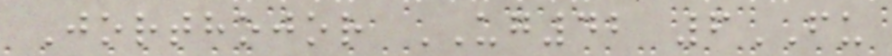Jorthojor UG42 6FU
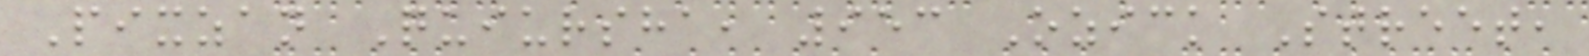Pixzan Quiursha, 953 Ozick Street,
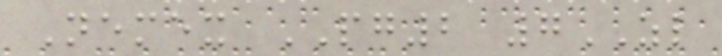Nemex PG2 7ZL
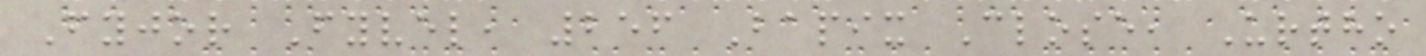Fyjor Fyvel, 256 Bapix Close, Urtho
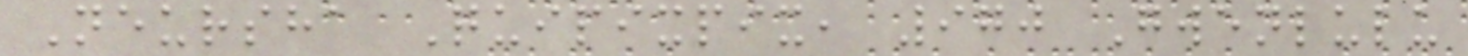Neursha Quipixpix, 970 Gwenlulu
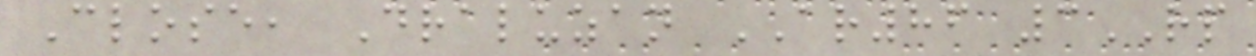Close, Draluzan AR86 3RP
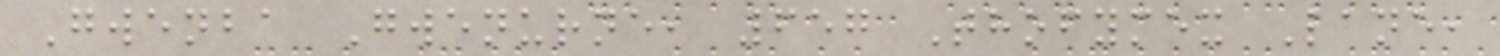Gwenba Gwenurne, 657 Thofymex Lane,
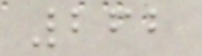262
